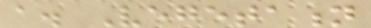a. Vegetation
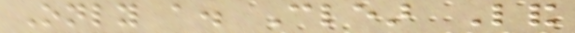Only a. Clear Land
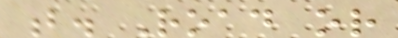b. Road or
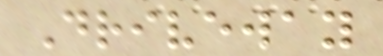Driveway
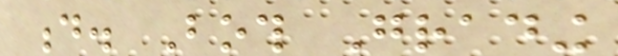d. Both Grading
